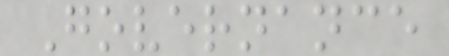Governance
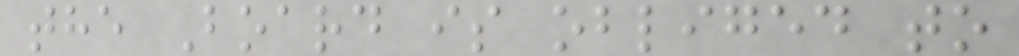the Board is obliged to
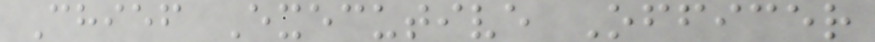Chief Executive Officer
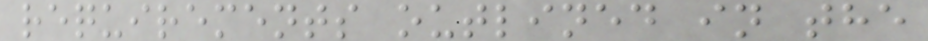requirements outlined in the
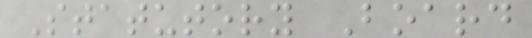Statutory Board
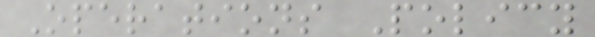Operations Policy
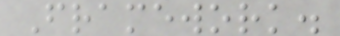Framework.
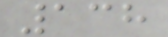138
